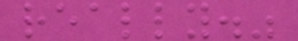really."
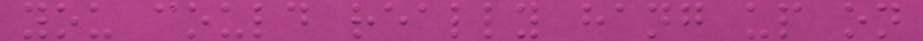you could really hang up on
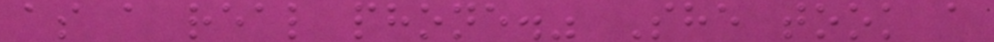as a real phone." She took a
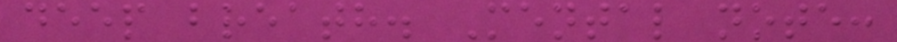deep breath. Mental note:
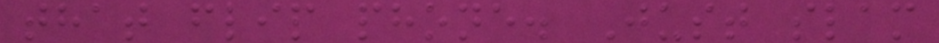that flip phone. Just slam
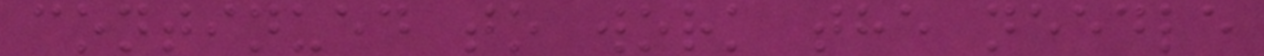continued to work the needle
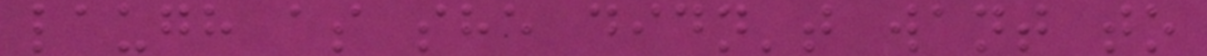laugh as she didn't want to
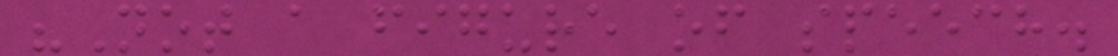"Not a figure of speech.
